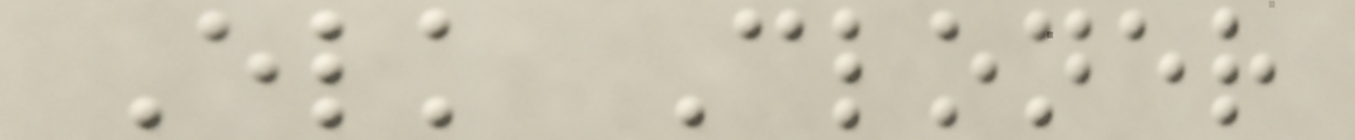Elk Cloner
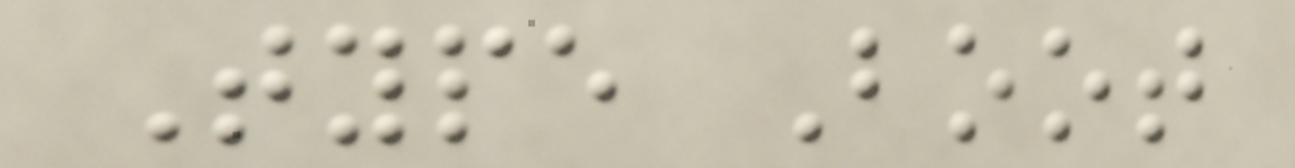Type Boot
